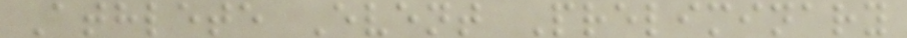Athlete Event Preliminary
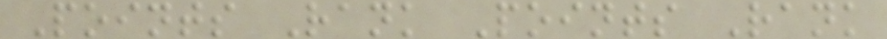Points Rank Points Rank
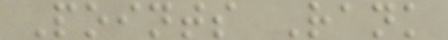Points Rank
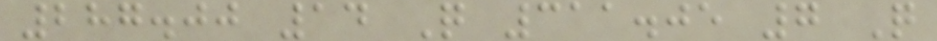287.00 14 Q 311.05 7 Q
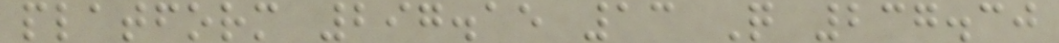platform 297.15 13 Q 237.30
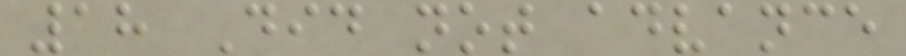18 Did not advance
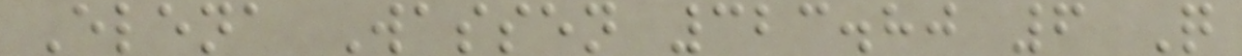Elena Wassen 323.80 6 Q
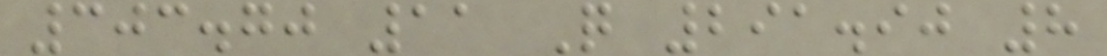303.70 11 Q 291.90 8
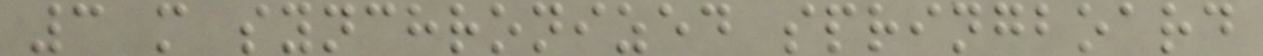3 m synchronized springboard
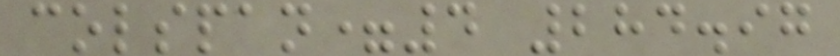colspan=4 284.97
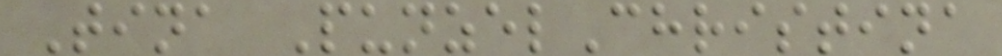Tina PunzelChristina
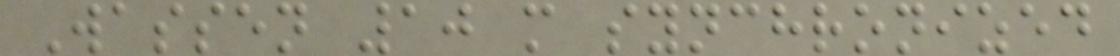Wassen 10 m synchronized
